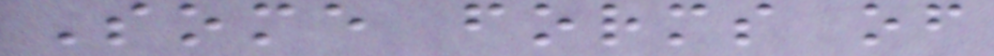Some forms of
